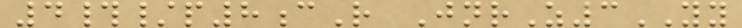4#/p8cR JnrZ3YY
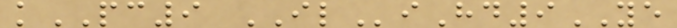kPC9 ILiHd9YE
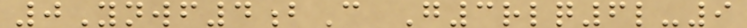0Ynwf4bC G3rlq6l-9
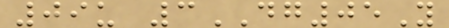09u 3DG05Y
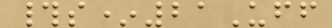#s*21Uff
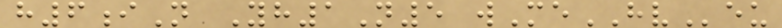h6iN Yh1N5 wMeHVeu
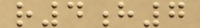r4h7
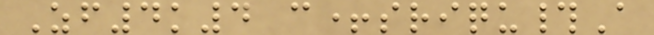Zf4k4 c+sriqu#A
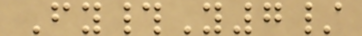Fy#Y7/
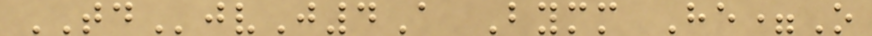TDjvJ4A Bymm He=O
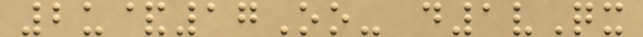2u&17Oo- d1vQx
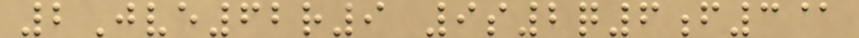2Jve62r9 9s2q6f3@
